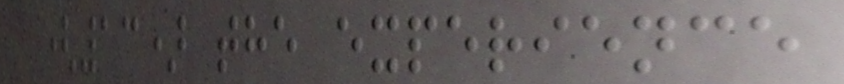(13) the experience
